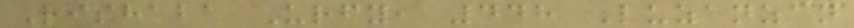Rishaba Urfy, 448 Luzanzan
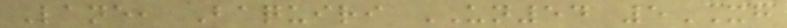Lane, Baquiri UN54 5XH
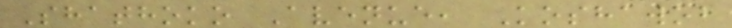Shathoko Avenue, Koshawob
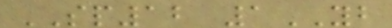SP12 1YB
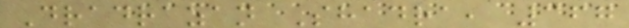Dradrazan Shadra, 367
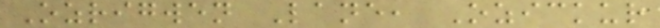Ozrigwen Lane, Ozickur
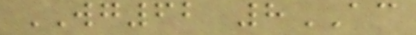WG62 8AC
